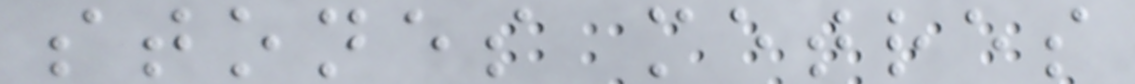stones metres
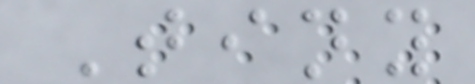Tiny
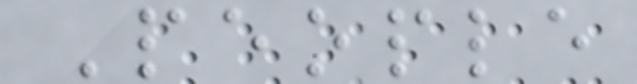People
